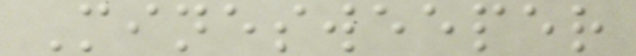Minesweeper
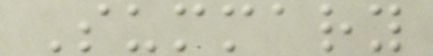Summary
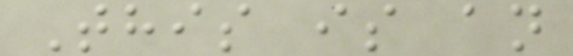This is an
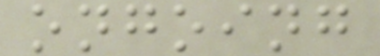ongoing
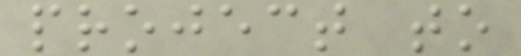project to
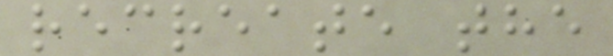recreate the
